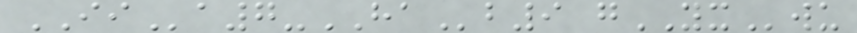IIa7-HAb9 gYXwu
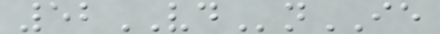52VDnIE
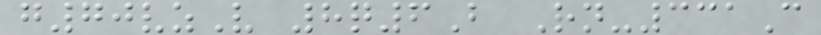g70vzV 8q6B Rn-331C
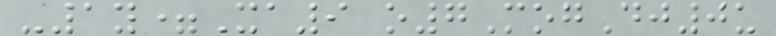-1y=Xa9 o7MogDj0u
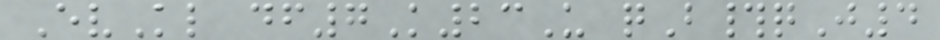EvKl df7K23U qB#qJ4
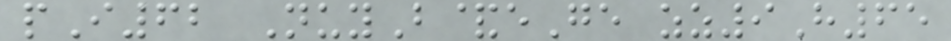pI62 NuyB&eGe zz9H65
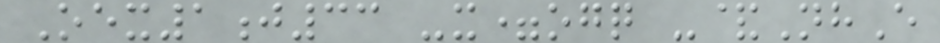Oex1j33 -x=ogq -&NhE
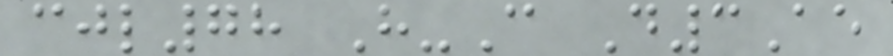cjl78 H-C D3Ae
